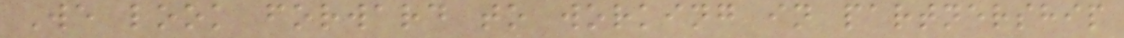We look forward to working in partnership
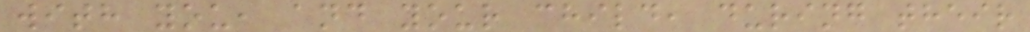with you, and your child, during their
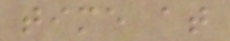time at
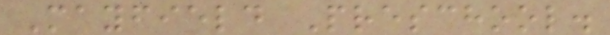Mayfield Preschool.
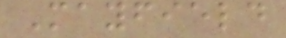Mayfield
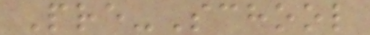Pre-School
